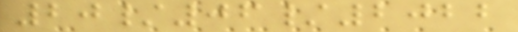20/06/2022
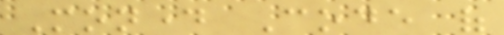Monday Code of
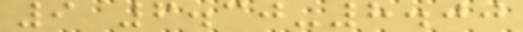9 6.30-8.00
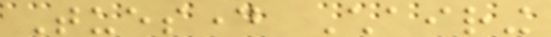Tuesday Chairing
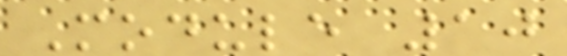Module 10
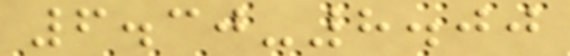6.30-8.00
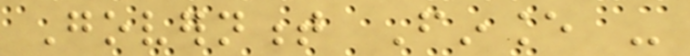Government Finance -
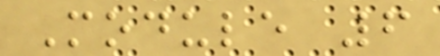Module 6
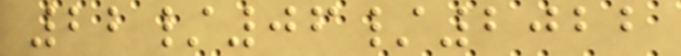22/06/2022
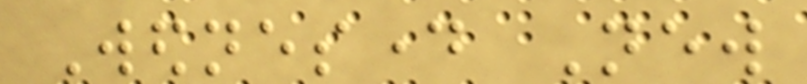Wednesday New
